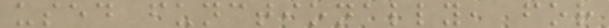used functionally, for
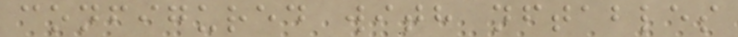configured with nftables
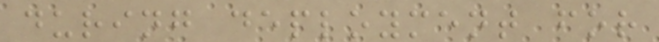during deployment for
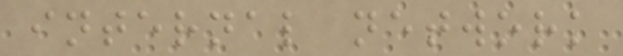internal network
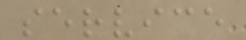service
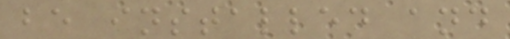be installed and
